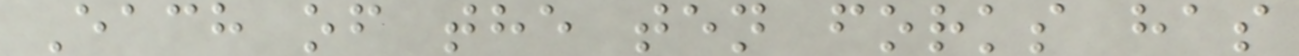Each of the ten forks has
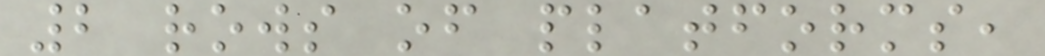2 rows of platforms,
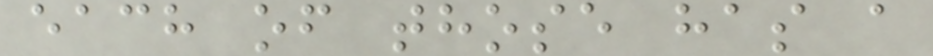each of those has a
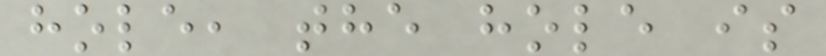hole, the hole is
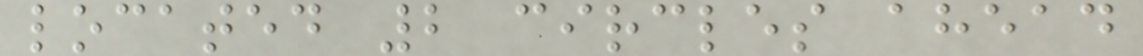located 2 circles ahead
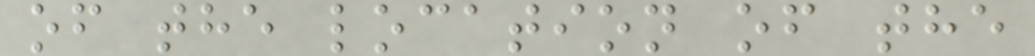of the location of the
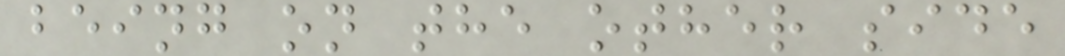being on the other side
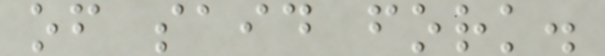of said fork.
